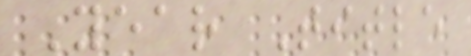Year Title
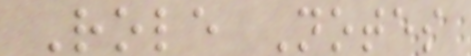Role Notes
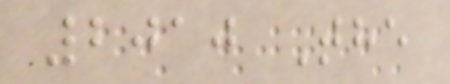2010 The
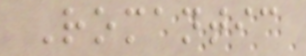Romantic
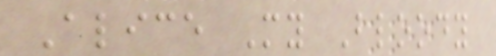Alice My Bloody
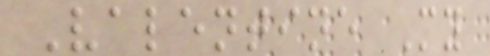Valentine My
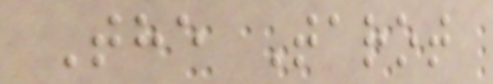The Tarot
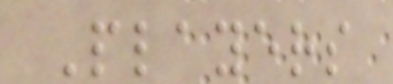Players
